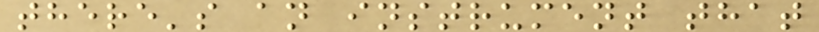there's an instrument that
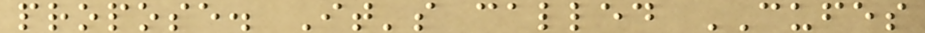propose. It's called CUFES
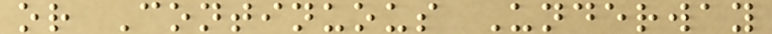or Continuous Underway
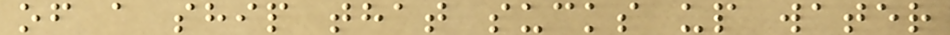of a ship that sucks up water
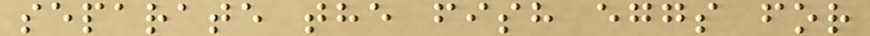separate the fish eggs for
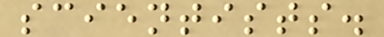scientists.
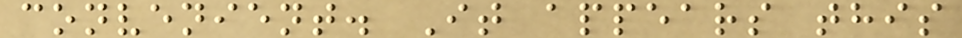convenient. It appears this
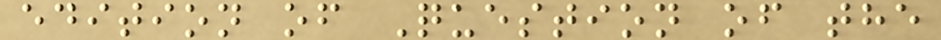edition of Question of the
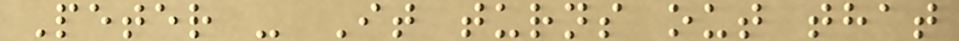Peter - It turns out that
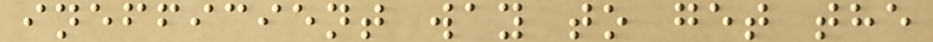inefficient way to get the
